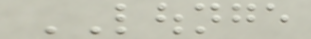LOUNGE
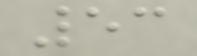53
